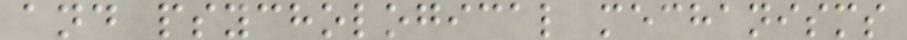and psychological mechanisms
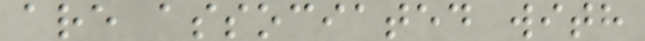are associated with
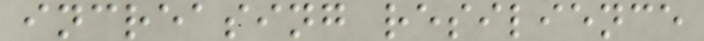increasing resilience
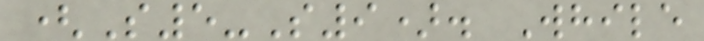(S5-S9). While
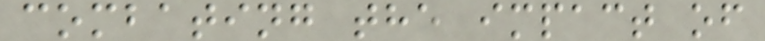combating the impact of
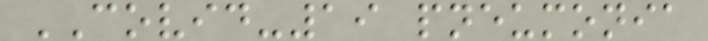COVID-19 pneumonia
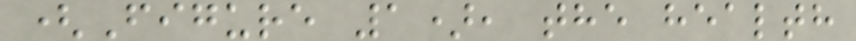(Figure 1), the health
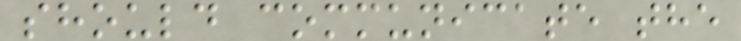should communicate the
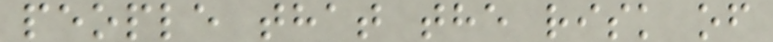people that the risk of
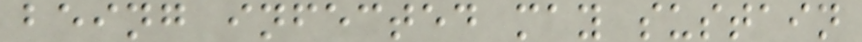being infected may sustain
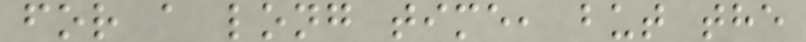for a long time, but the
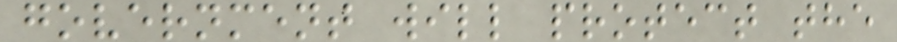government will protect the
